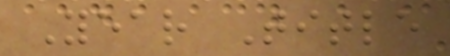Year Title
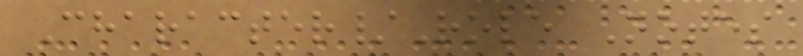Character/Role Notes
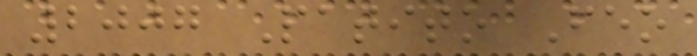2007 Patito Feo
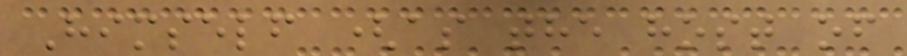Himself (as the host of
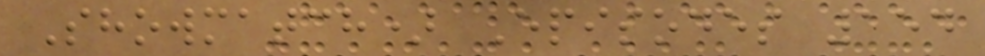Showmatch) Episodes 154
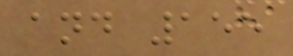and 155
